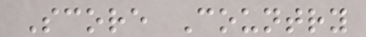Score Country
